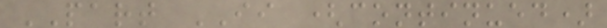PART II (continued)
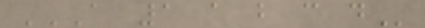A 1 A B C D
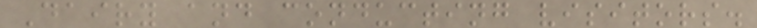Dairy and conducting visitors.
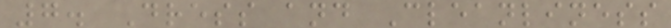7. Dress and Cleanliness
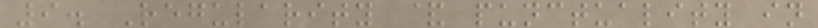9. Regularity & punctuality in
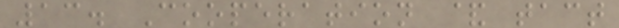13. Cooperation & tact
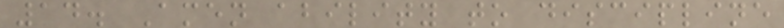14. Amen ability to discipline
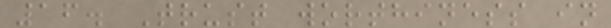16. Trust worthiness in
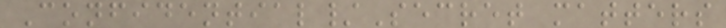Confidential/Secret matters
